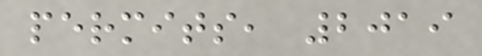permits, 2019
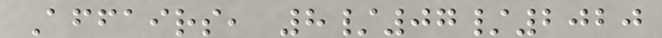Affairs, 8/07/2020
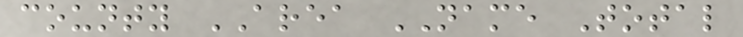county AREA NAME Total
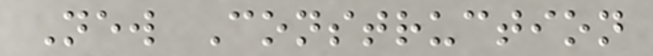New Construction
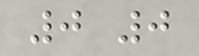0 0
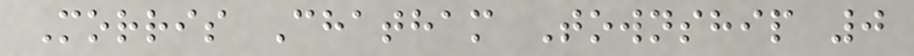Morris Chatham Township 0
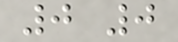0 0
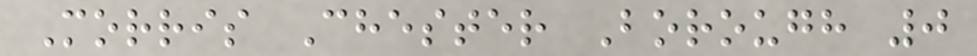Morris Chester Borough 0
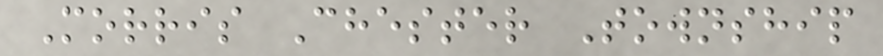Morris Chester Township
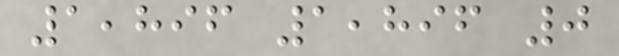1,896 1,896 0
